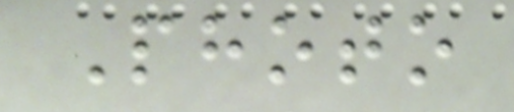Photo
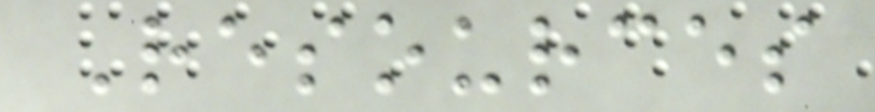Resources
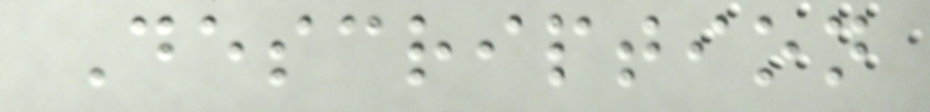Description
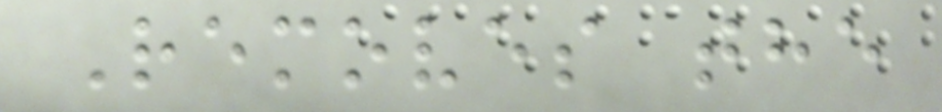Removes the
